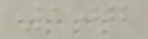107
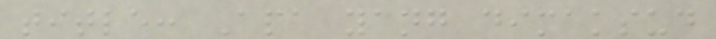title: Apa yang dimaksud
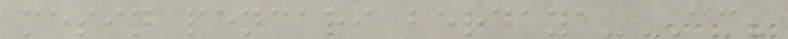mesin pencari berdaya-CC?
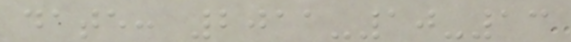date: 2011-10-13
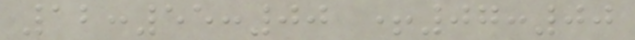12:55:00 +07:00
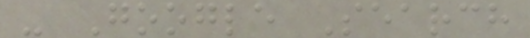- Google Search
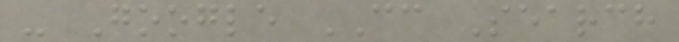- Google CC Search
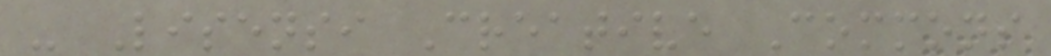- Lisensi Creative Commons
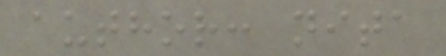author: nita
